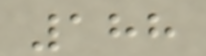188
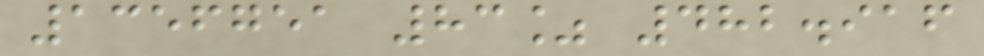1356751 83% 482.916
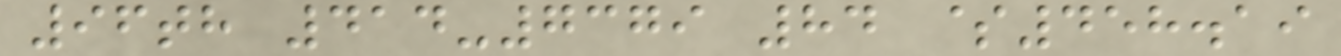96th 414-7379 84 $458.19
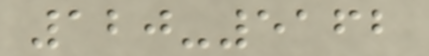120-5162
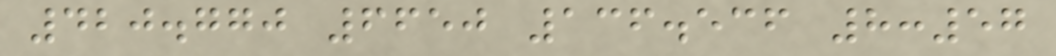420.770 6650 136.536 8:57
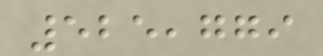525,779
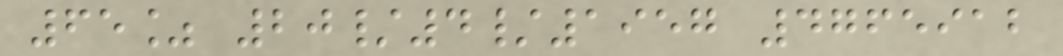65% 20/4/1957 4765912
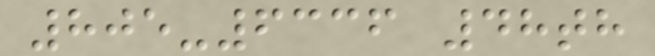805-6336 48th
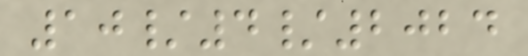10/4/2024
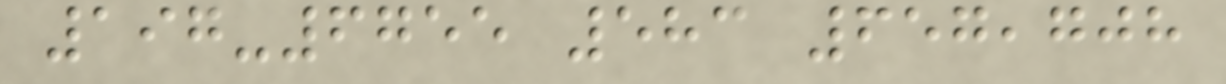197-6755 583 657,708
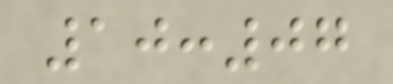10:07
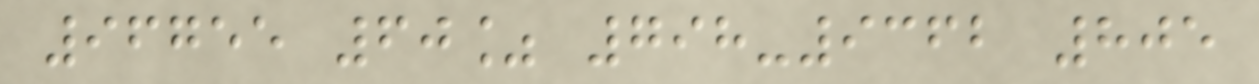96755 60% 798-9362 805
